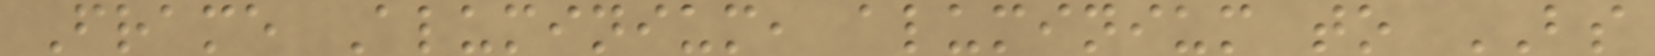Frame Aluminium, aluminium to BS
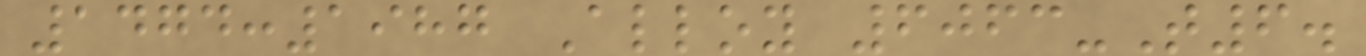1474:1987 Alloy 6063-T6.
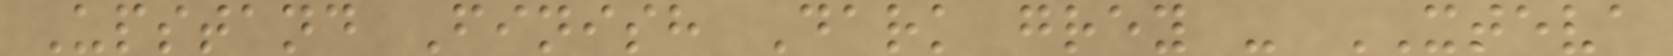Upstand Finish Dark grey - XTEVA
